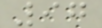97
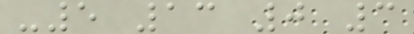-5 13 0 3
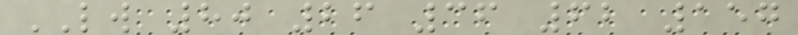LW 80 26 36 62 157
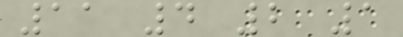11 4 2 1
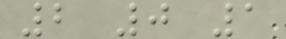2 0 1
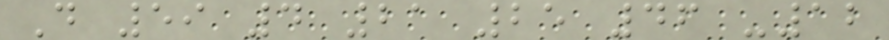D 59 4 21 25 46 -12
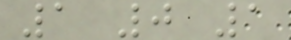1 0 1
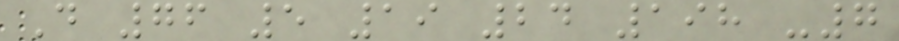D 76 5 19 24 198 -7
